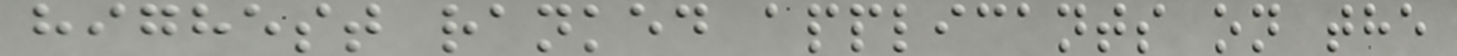highest ranked applicants on the
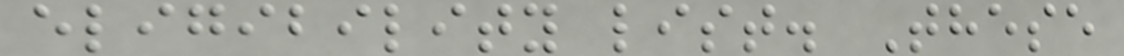eligibility list. These
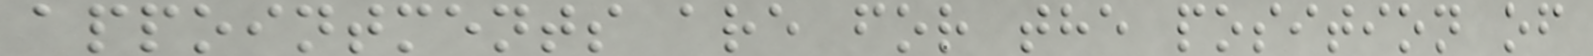appointments are for the position of
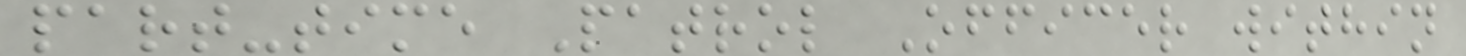part-time Patrol Officer within
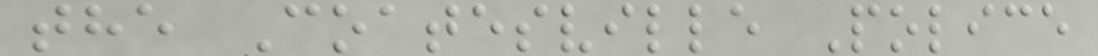the Coatesville Police
